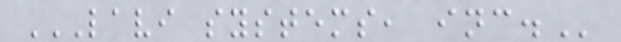LAVI SYSTEMS, INC.
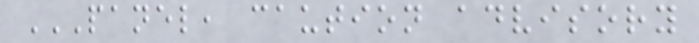PANEL, CAUTION ADVISORY
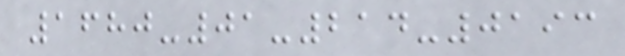1680-01-214-0193
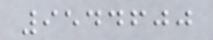9544600
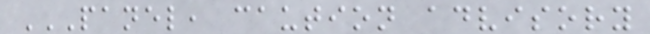PANEL, CAUTION ADVISORY
